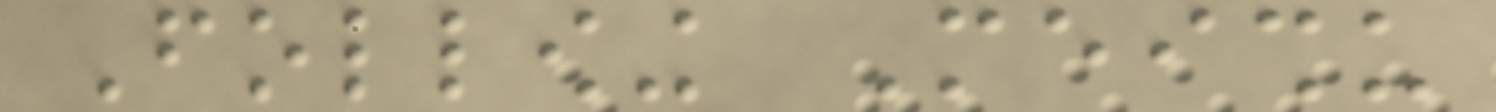Following Meishu
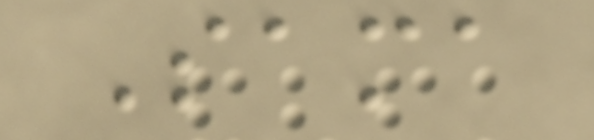Sama
